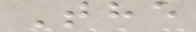The
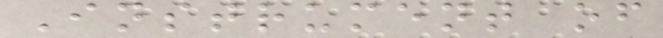Instrument of
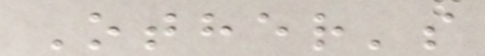Other's
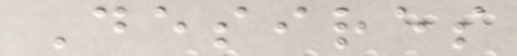Desires
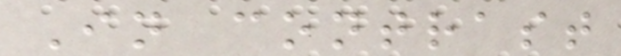In contrast
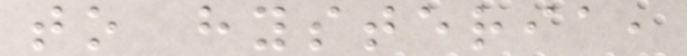to hysteria,
